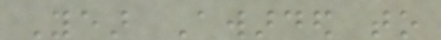Year Awarded to
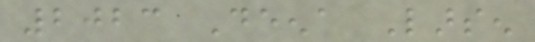2023 Deena Larsen
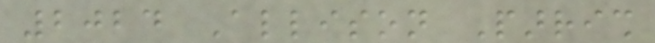2024 Allison Parrish
